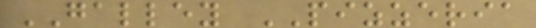GALLEY PIZZERIA
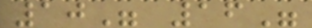10" 16"
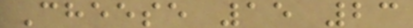Cheese 15 23
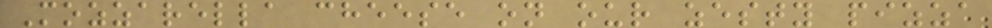Mozzarella cheese on our zesty pizza
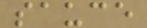sauce
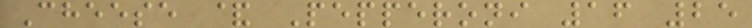Cheese & Pepperoni 16 25
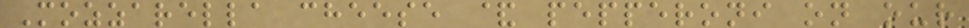Mozzarella cheese & pepperoni on our
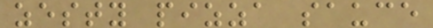zesty pizza sauce
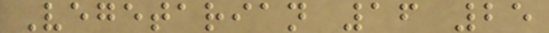Vegetarian 16 25
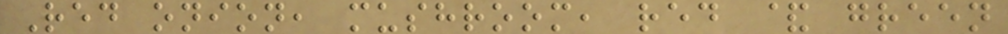Red onion, mushroom, red & green
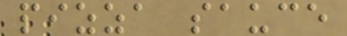pizza sauce
